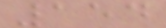154
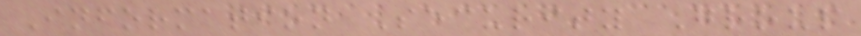Information Security Group
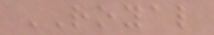ROYAL
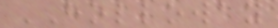HOLLOWAY
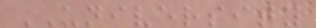UNIVERSITY
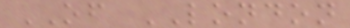OF LONDON
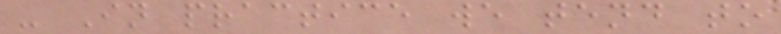- In practice we tend to
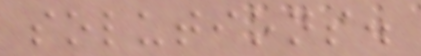solutions.
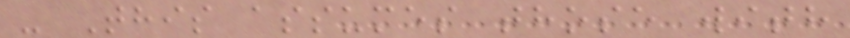- This assumes those with
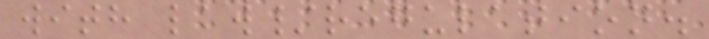with law/regulation.
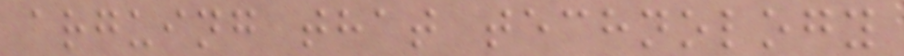arguing that technology
